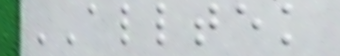ALLTEK
